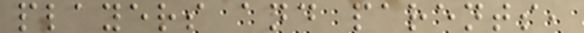players and parents,
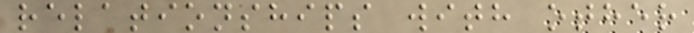relationships with other
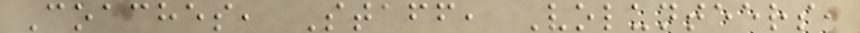Coaches, Staff, Volunteers,
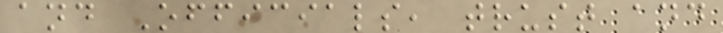and Officials, trust and
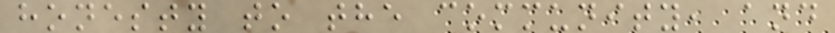honesty to the community, and
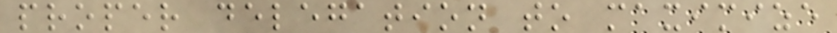proper delegation to maximize
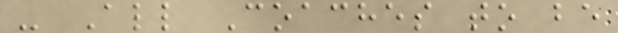- All Coaches to be
